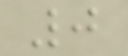0
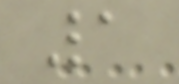1
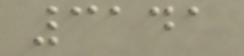3141
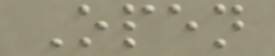Open
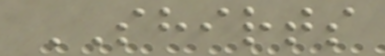SHIRTS
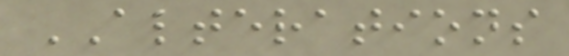ALTERATIONS
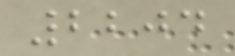2204
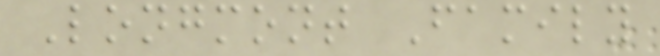Longmont Family
